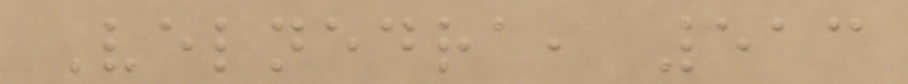Velnedra, 513
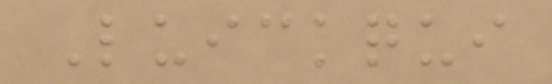Luickqui
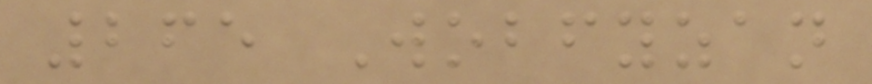265 Wobfyzan
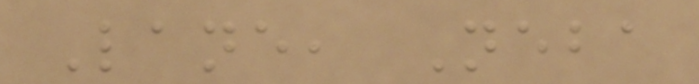Lane, Neba
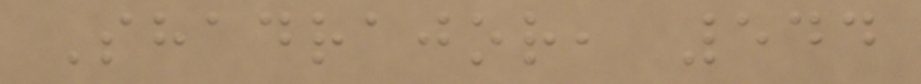Shadrajor, 544
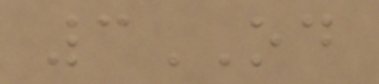3OD
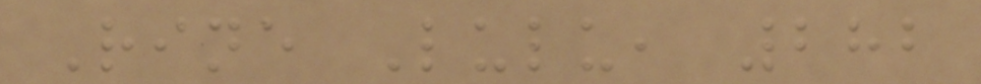Rine Lulu, 282
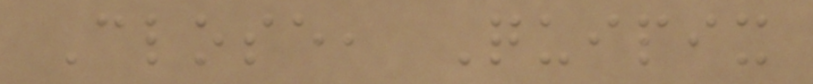Close, Quipix
